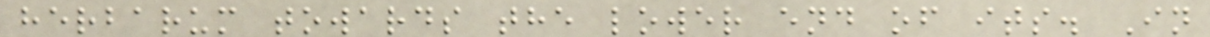herbarum towards the lower end of its. In
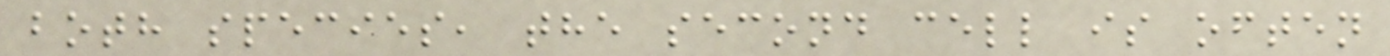both species, the second cell is often
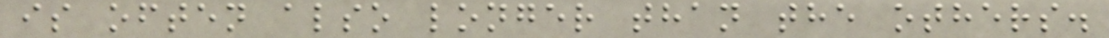is often also longer than the others.
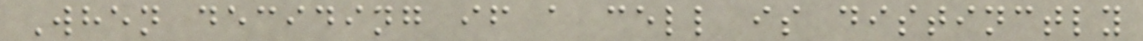When deciding if a cell is distinctly
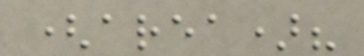(area)?
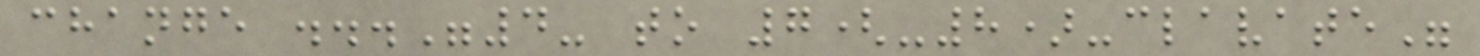change ..."4- to 7(-8)-clavate"
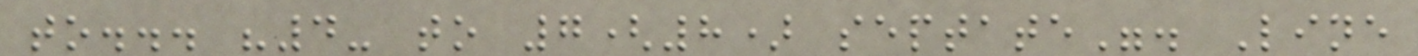to... "4- to 7(8) septate". Line
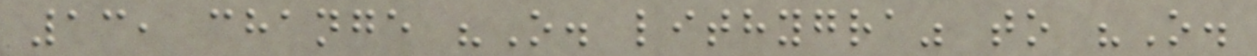13, change "O. lithygra" to "O.
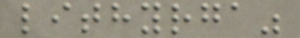lithyrga"
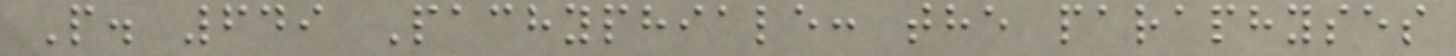P. 649 Pachyphiale: the paraphyses
